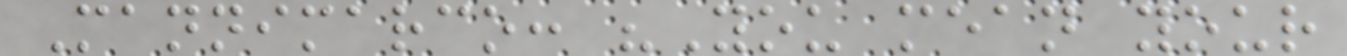Mannimarco: "You mean your
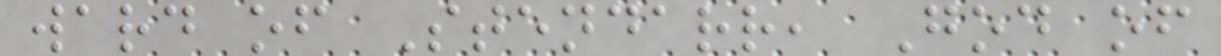ward of Stendarr, God of
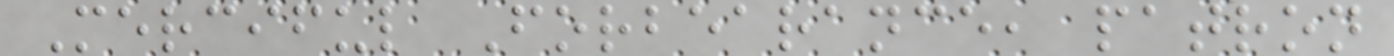Merciful Forbearance, patron
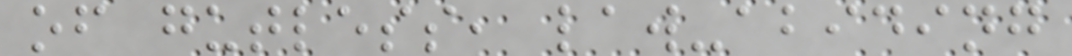of gutless, law-abiding
